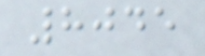8045
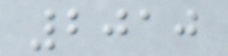2010
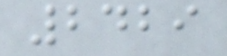2429
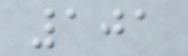101
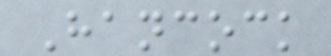Hancock
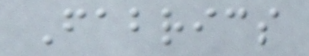Fabrics
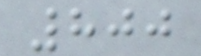800
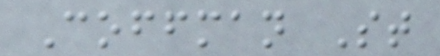Coffman St
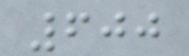600
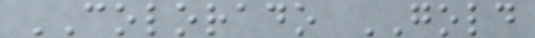COLORADO GOLD
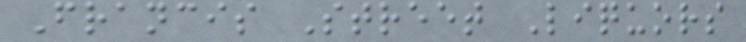Francis Street Liquors
